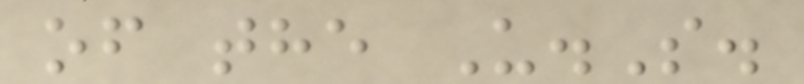of the U.S.
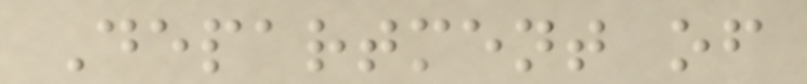Department of
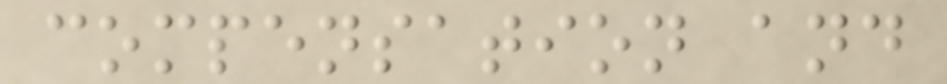compensation and
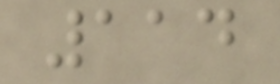114
